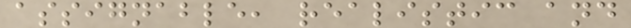assignable, realistic and
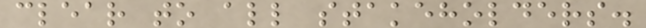clear to all stakeholders.
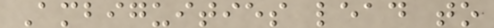Ambiguities lead to
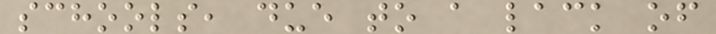schools, due to a lack of
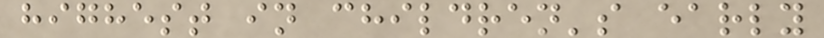highest in children's early
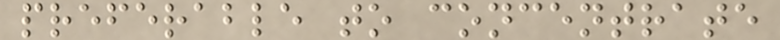preferable to concentrate
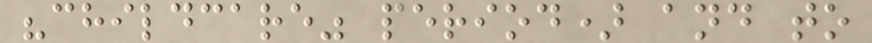"childcare" period) and to
